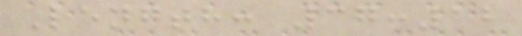Length: 37:12
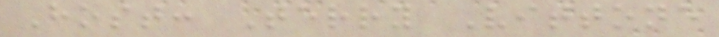Host: Terry Vittone
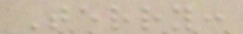Terry:
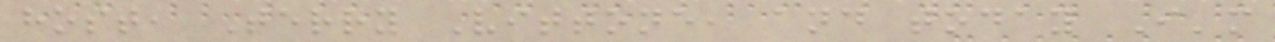host, Terry Vittone, and today I'm
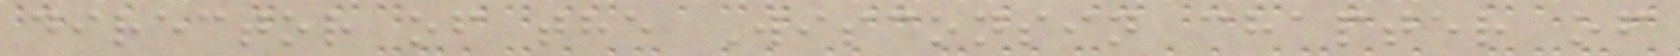director of the Wisconsin chapter of
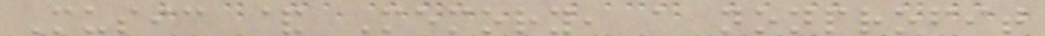Music & Memory, a nonprofit
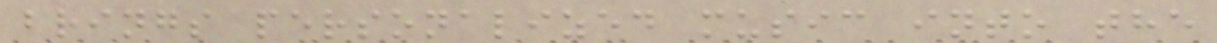brings personalized music into the
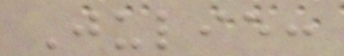Julie:
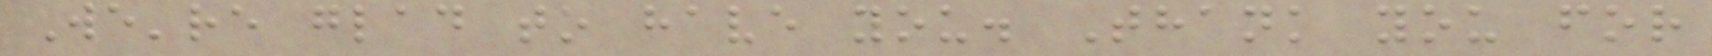We're glad to have you. Thank you for
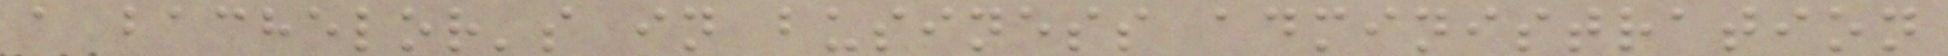a bachelor's in business administration
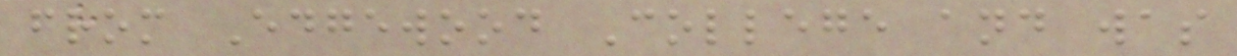from Edgewood College and was
